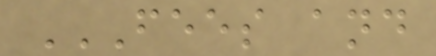FEES AND
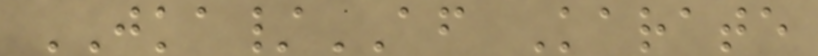JKA/AF Karate
